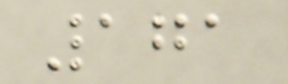171
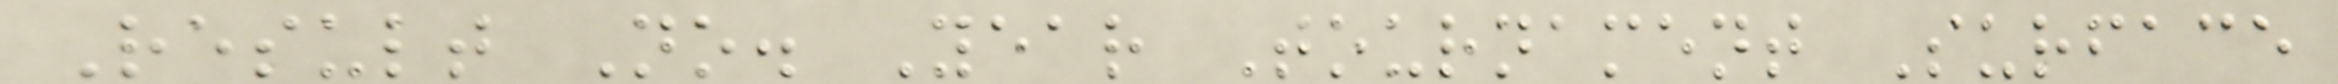Result No. Year Tournament Surface
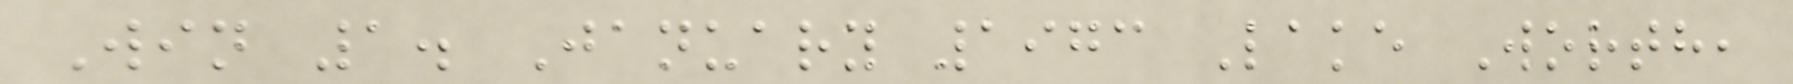Win 1. January 1973 Lake Worth,
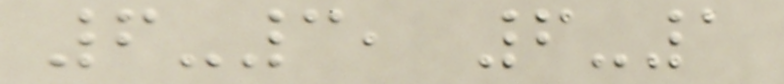6-3, 6-1
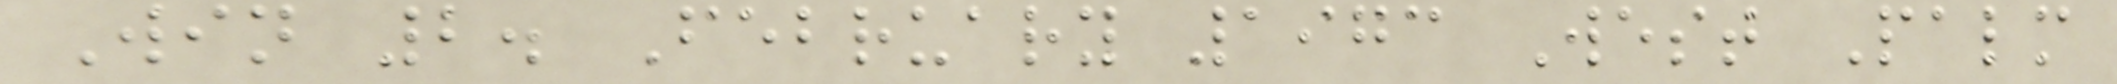Win 2. February 1973 West Palm
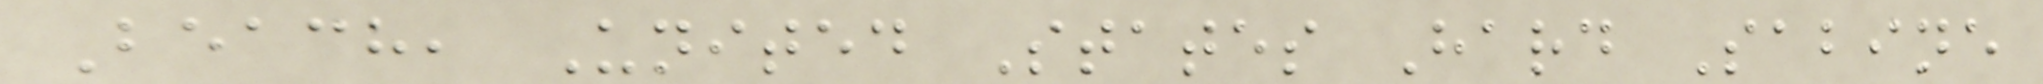Beach, United States Hard Sabine
